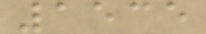1535
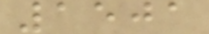1501
